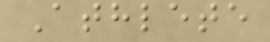Athlete
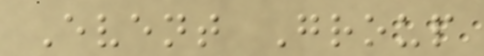Event Group
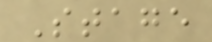Stage
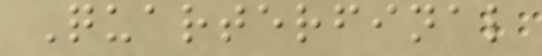Quarterfinal
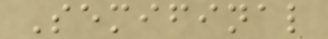Semifinal
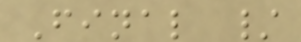Final /
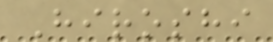Hiroshi
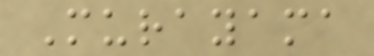Murayama
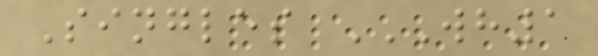Singles WH1
